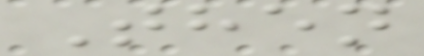Then
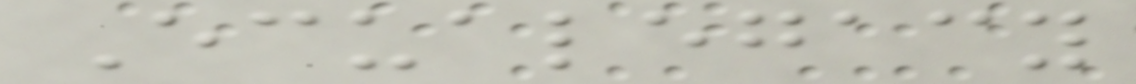Ecualegacy
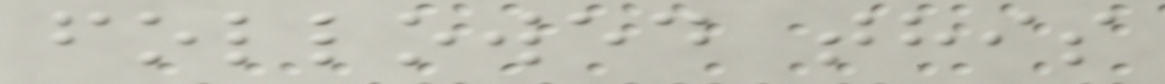followed this
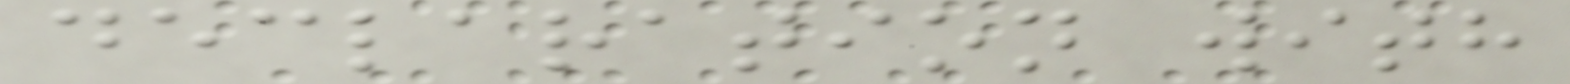declaration with
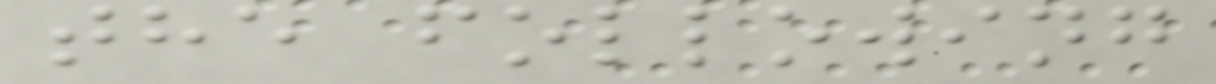the following
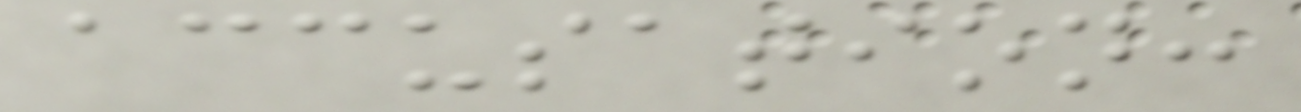accusation:
